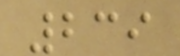239
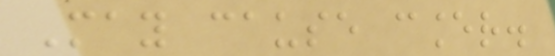May cause cancer.
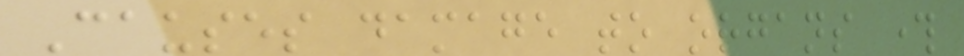Causes damage to organs through
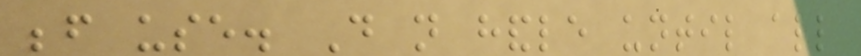before use. Do not handle until all
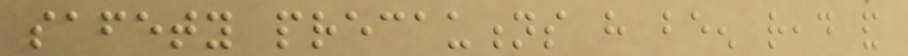safety precautions have been read and
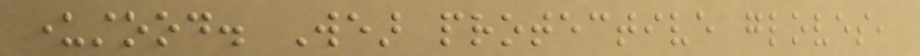understood. Wear protective gloves,
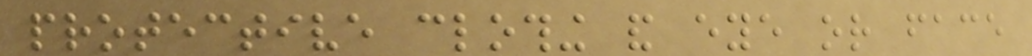protective clothing and eye or face
